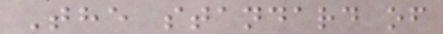The standard of
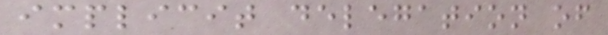implicit delegation of
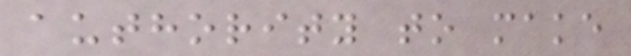authority to make
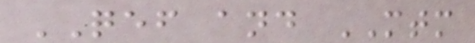QEF and MTM
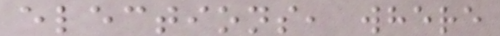elections, where
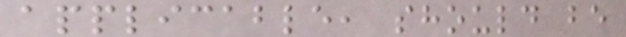applicable, should be
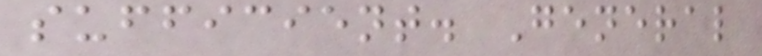sufficient. General
